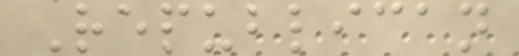Republican
